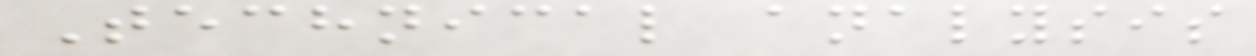Technical analysis
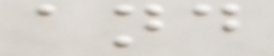and
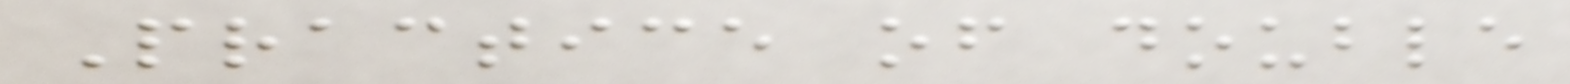Practice of double
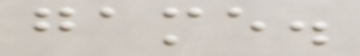game.
